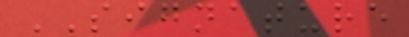SIGNATURE
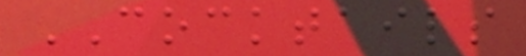COCKTAILS
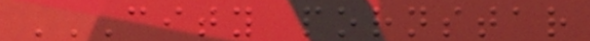CITY PORNSTAR
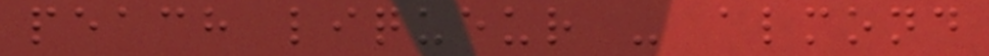peach liqueur - almond
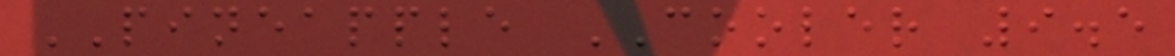PINEAPPLE COOLER 9.5
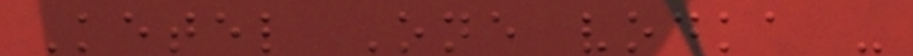Ketel One vodka -
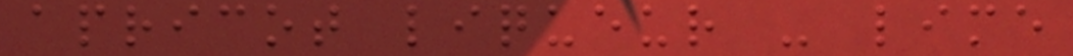apricot liqueur - lime
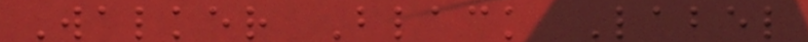Walker Black Label
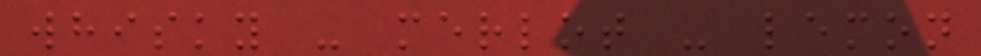whisky - merlot - lemon
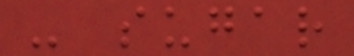- sugar
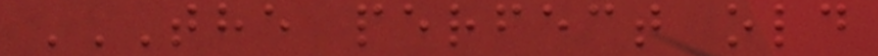THE PERFECT OLD
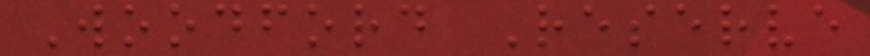Woodford Reserve
